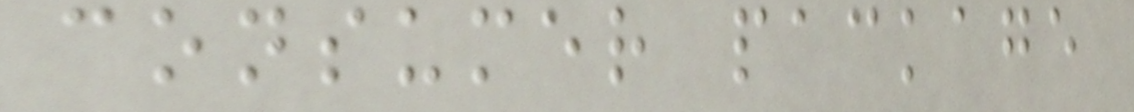consumer package
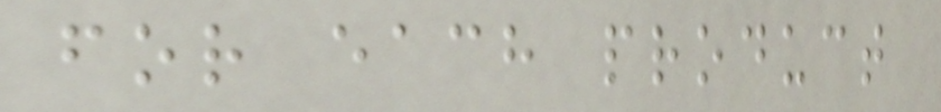for each product
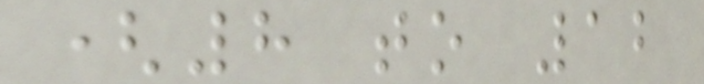(8 to 12
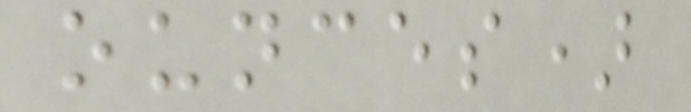ounces)
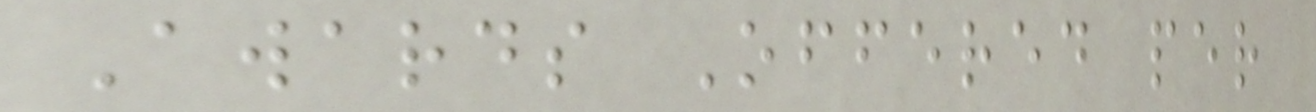Awards Offered per
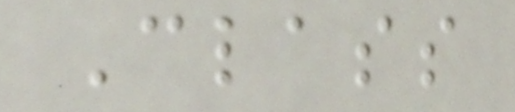Class
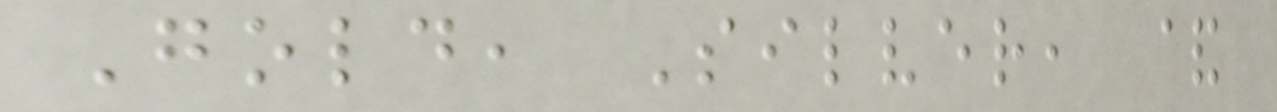Gold, Silver, &
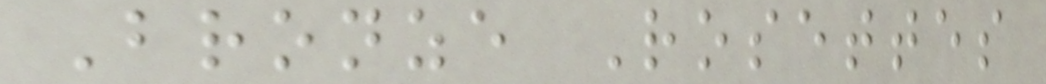Bronze Rosettes
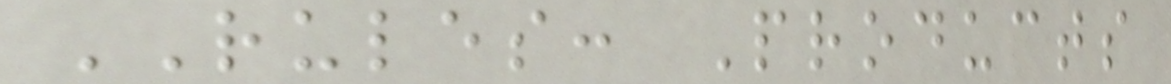RULES: Products
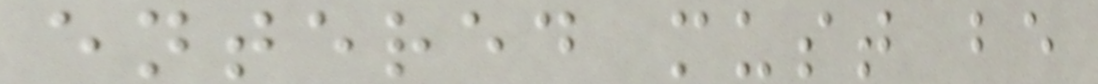entered must be
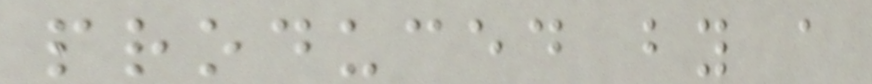produced by a
